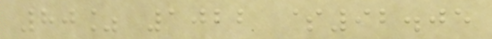80% 1022 $92.05
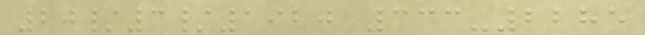20/3/1920 333-2285
